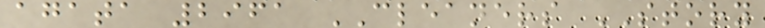agata 2961 CLEANERS STORY
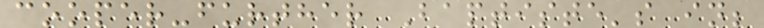cooper-further Baptiste's in;
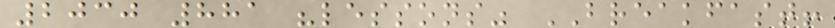2030 881 "lessons" BREAKFAST!
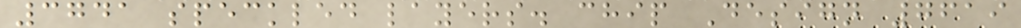3741 speckled layers. chip Design 7619
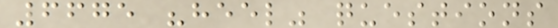6675 "heel" questions
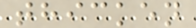thicken
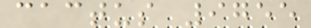cactus 9755
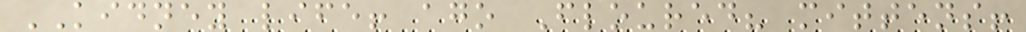KIDNEY life! ago Floured? mittens!
